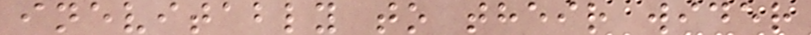inevitably to their wider
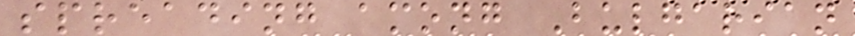spreading among Bulgarian
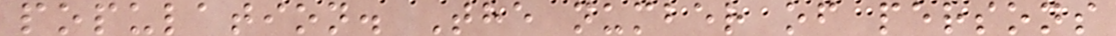population. The number of persons
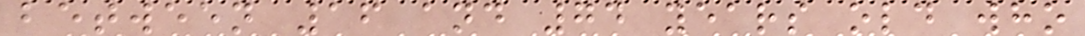between 16 and 74 years old who
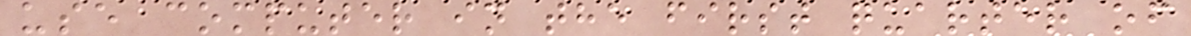use computer in the first quarter of
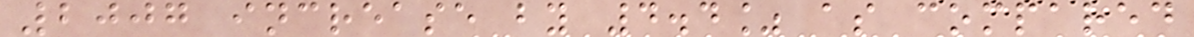2007 increase by 4.4% as compared
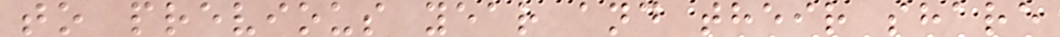to previous year and their share
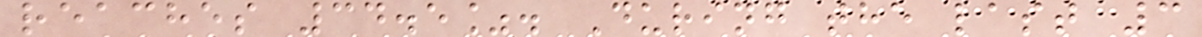reaches 34.5%. During the last 3
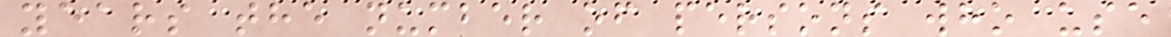years the number of persons who use
